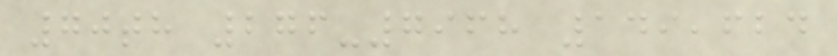70th 276-7968 149,624
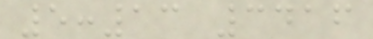5:13 3416
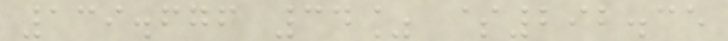139.676 34% $292.35
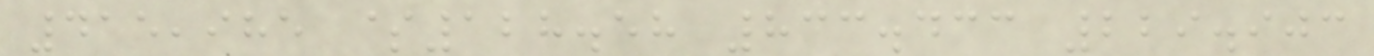415,985 $128.58 833.433 229.903
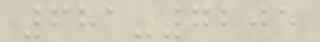681-7205
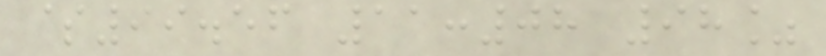$99.56 11:08 98%
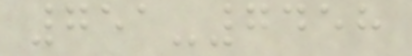751-7458
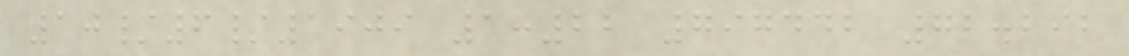10/6/1909 1:22 797442 72.292
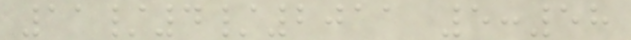11/4/2011 5:58
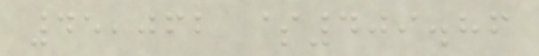45,062 $409.86
